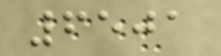6501
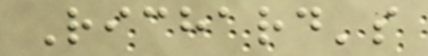Richard's
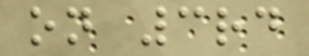on 3rd
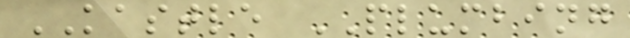KASTLE PLUMBING
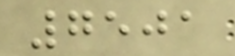7501
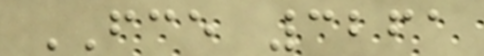FCE 3261
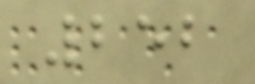252
